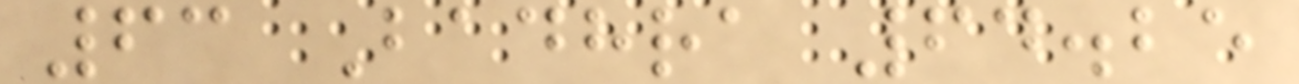63 Badhra 64.25
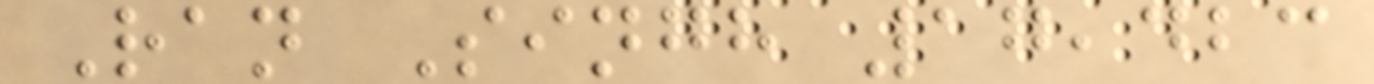Ran Singh 17,423
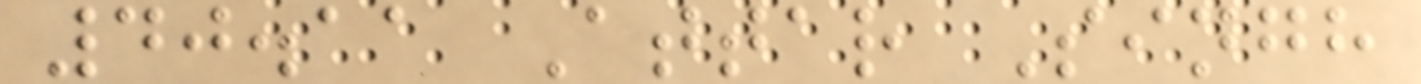40.11 Attar Singh
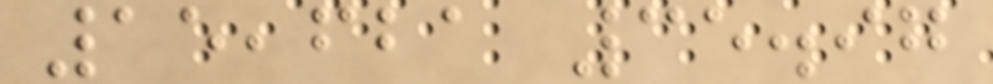15,621 35.97
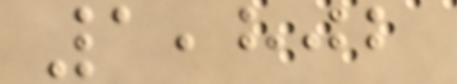1,802
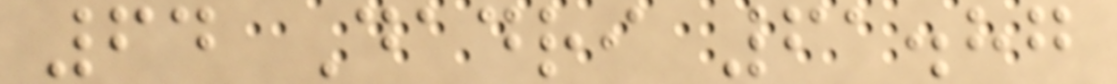64 Dadri 61.87
